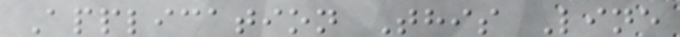Application This Line
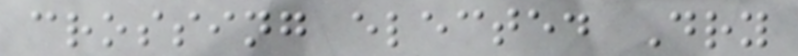crossing elected Dry
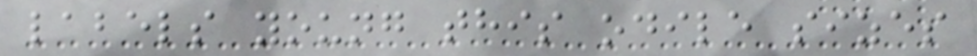labels young this odile sizes
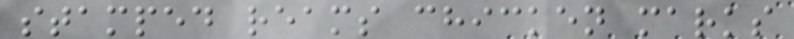stamped reams chicken marks
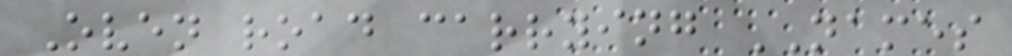Oven road carrying NAMES
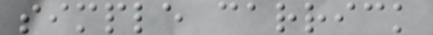simple carrick
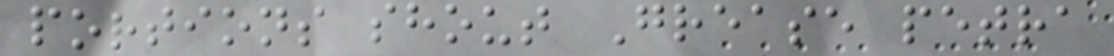portions shout Grease petra
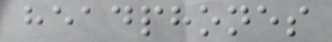headphones
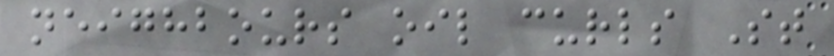neighbours oil curls St
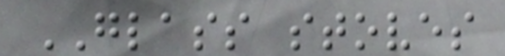GLASS stoves
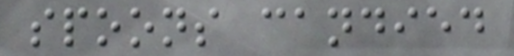spoons candied
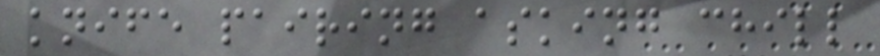knife pairing asking chill
